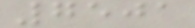7501
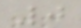0
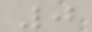0
